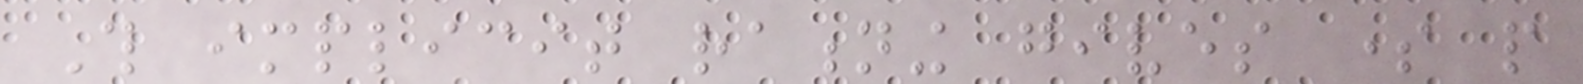This implicit rationing gives some people
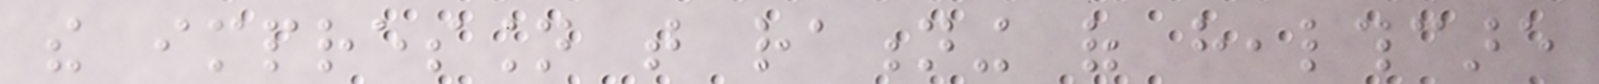the impression that rationing of healthcare
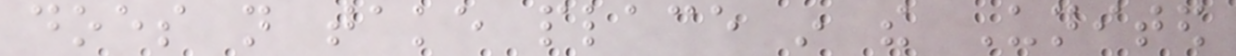does not take place in the United
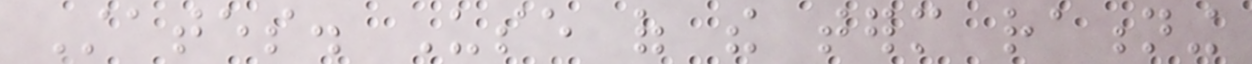States. Use of the term rationing
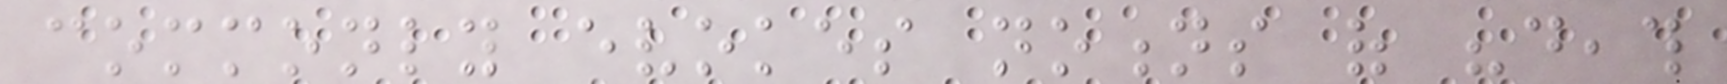commonly evokes notions of "death
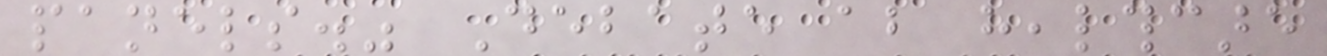panels." Debate about healthcare
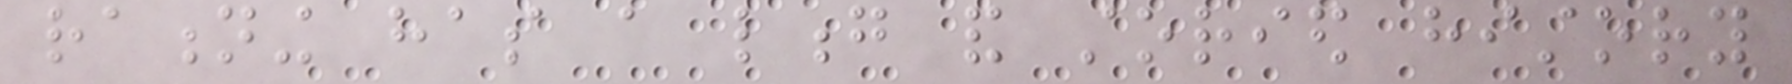rationing has a long and storied history
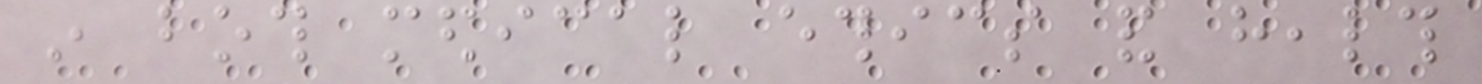in both medical ethics and health
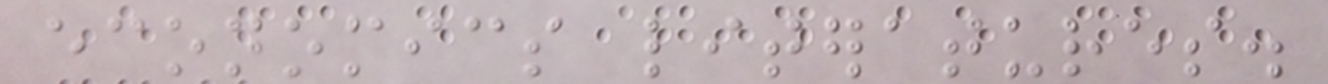economics literatures.
